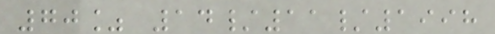70% 14/11/1998
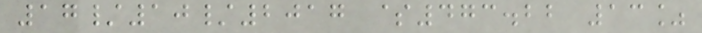17/10/2017 $473.22 13%
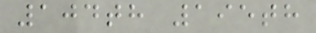104th 195th
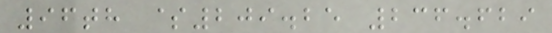96th $209.25 236.629
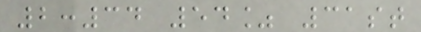2:34 54% 31st
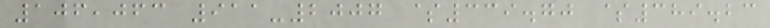106,063 911-2007 $339.70 $389.23
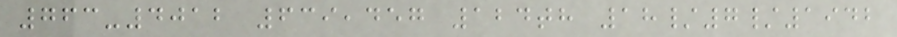763-4012 639,457 124th 18/7/1942
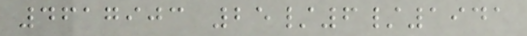4617903 25/6/1941
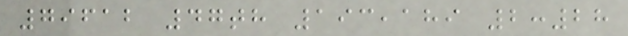79612 47th 193,189 2:28
